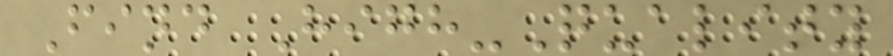Find High-Quality
